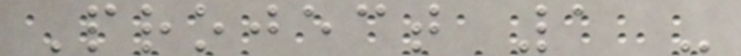Project 1 -
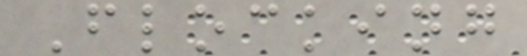Flocking
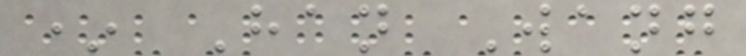* Han Wang
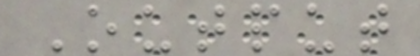Output
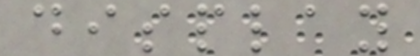display
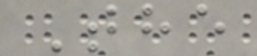The
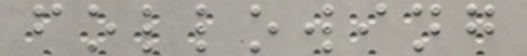following
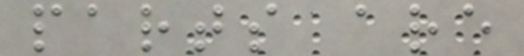parts are
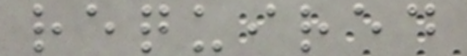required
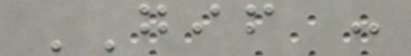GIF :
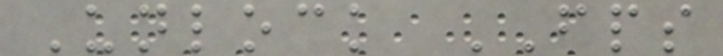Unlock FPS
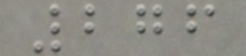276
